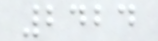2424
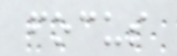focus
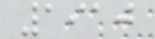1910
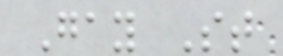Gay St
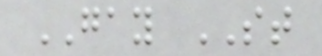GAY ST
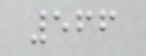566
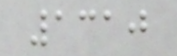1310
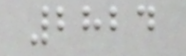2824
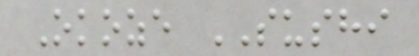Okoze SUSHI
